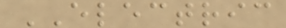ELECTRIC
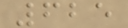625
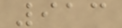913
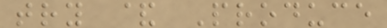try & Produce
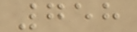758
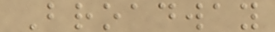Broadway
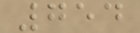754
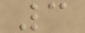3
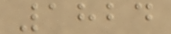1824
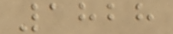1828
